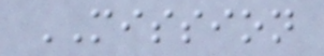MISSION
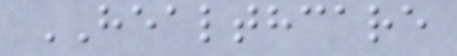HEALTHCARE
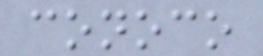conoco
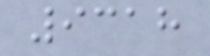9318
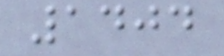1404
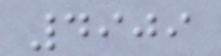4909
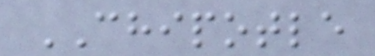CHIPOTLE
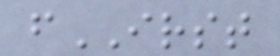fIRST
